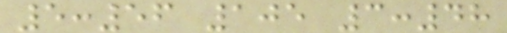5:56 105 3:48
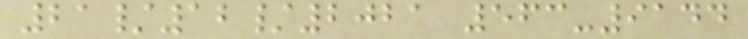21/12/2021 563-9144
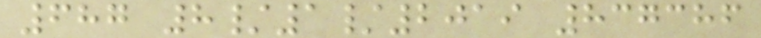687 8/1/2019 837386
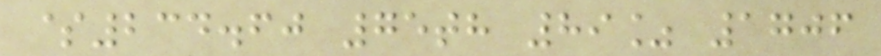$234.60 75th 89% 1706
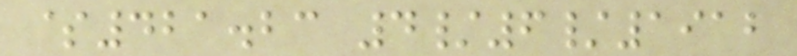$421.23 4/6/1912
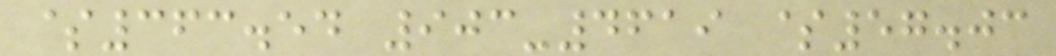$363.54 903-4619 $57.03
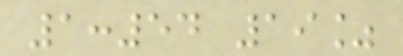1:54 19%
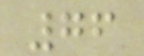76
